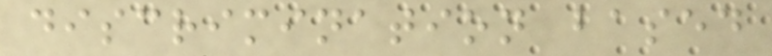discrimination based
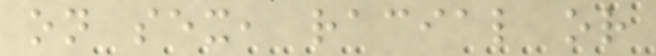on sex, racial or
